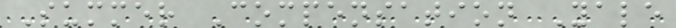Summer Compensation Yale
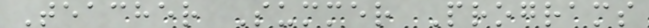Teacher Summer Programs
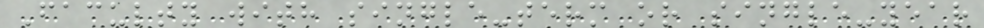Faculty with single-term or single-year
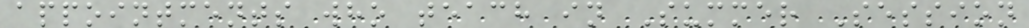appointments who teach in Summer Session
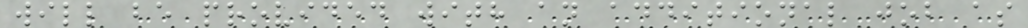will be provided with an additional job as
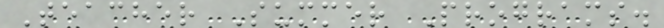Teacher Summer Programs.
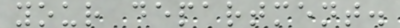your department.
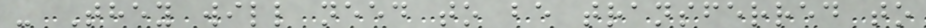- They will need to be transferred to
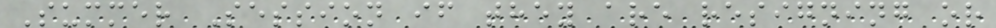Summer Session if they are resigning or
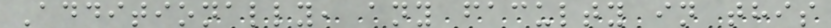Additionally, any faculty in this
